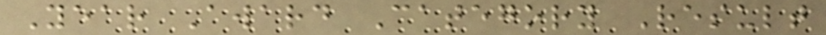Year Award Category Result
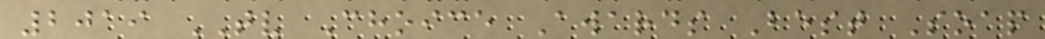2019 TV Choice Awards Best Soap
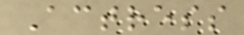Actress
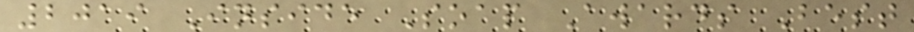2019 Inside Soap Awards Best
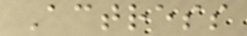Actress
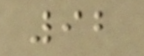92
